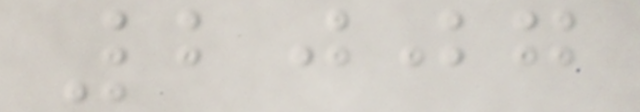2007
